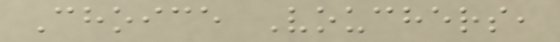Choice Vouchers,
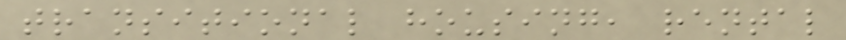transitional housing, rental
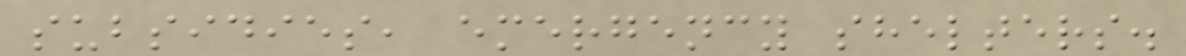subsidies, emergency shelters.
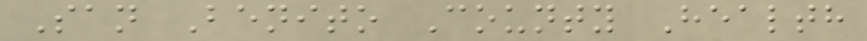San Benito County Health
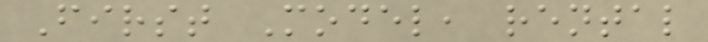First Model, rental
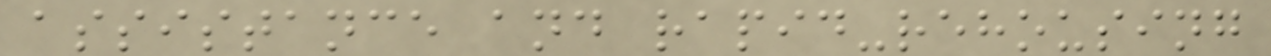assistance and rapid-rehousing
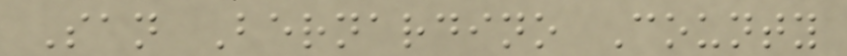San Bernardino County
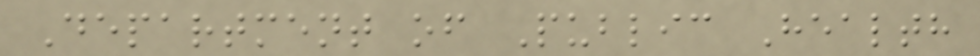Department of Public Health
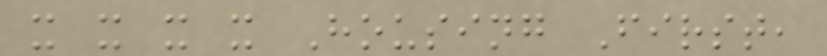x x x x Housing First,
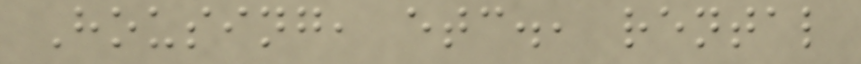Housing, etc., rental
